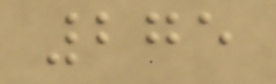275
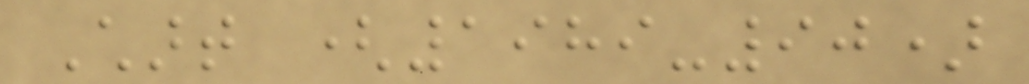Chart (1989-90)
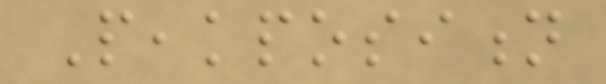Peakposition
